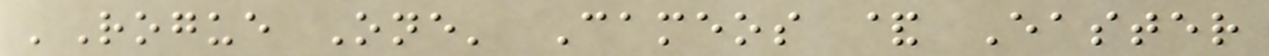'Rogue One' Cameos & Easter
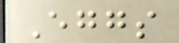Eggs
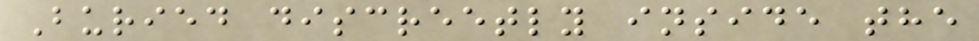Buried discreetly inside the
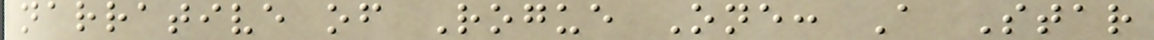narrative of Rogue One: A Star
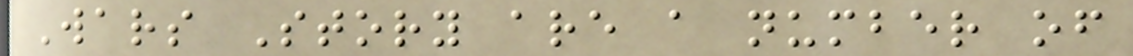Wars Story are a number of
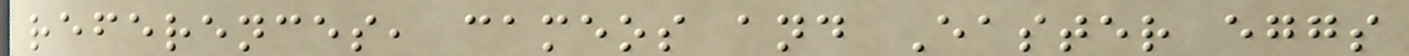references, cameos and Easter eggs
